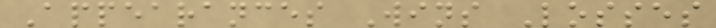Appearances Wins Losses
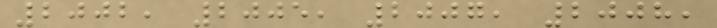2002, 2005, 2007, 2008,
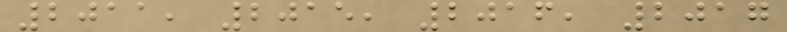2011, 2015, 2016, 2017
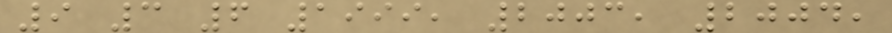9 3 6 1999, 2003, 2004,
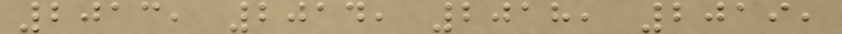2013, 2014, 2018, 2019,
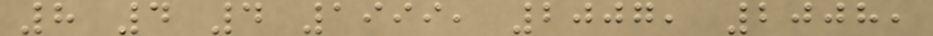8 4 4 1999, 2007, 2008,
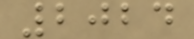2024
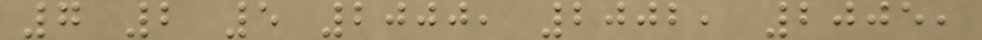7 2 5 2000, 2002, 2005,
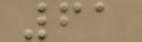61
